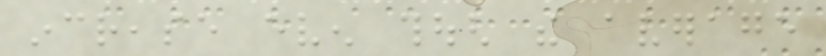increase even though the average
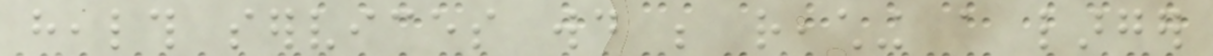health services would be reaching a larger
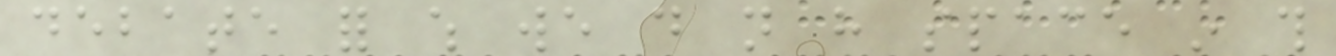debate for which we do not have space in this
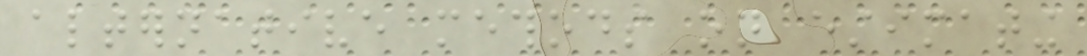alternative methods on estimating
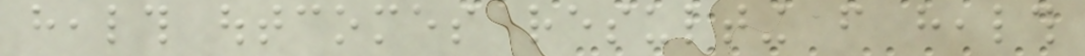health outcomes resulting from health
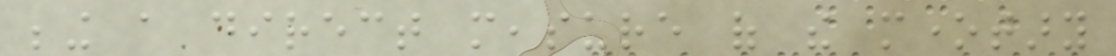being a direct measure of the monetary
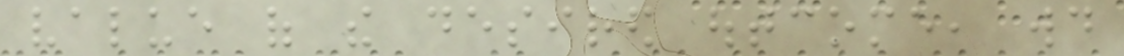value of the desired outcome, would
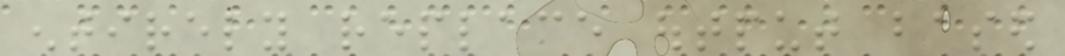entirely replace output based
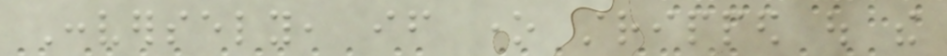Conversely, if one stripped out the
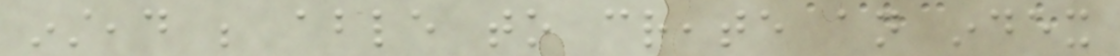instead be able to create an index
